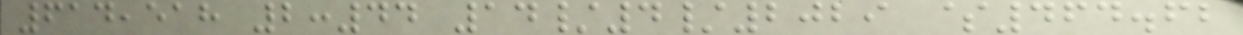614,518 2:44 14/4/2029 $464.62
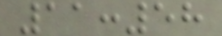11:58
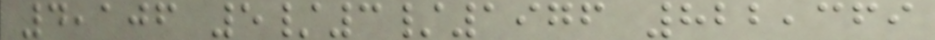4,106 5/3/1976 822,369
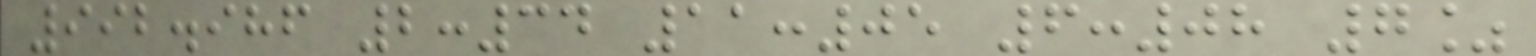992.986 2:34 11:05 6:08 7%
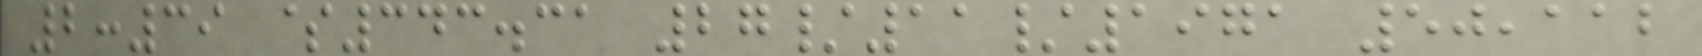2:39 $343.31 27/11/1971 50,112
